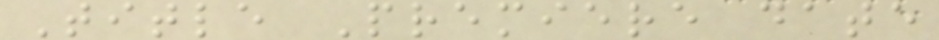Title Premiere date
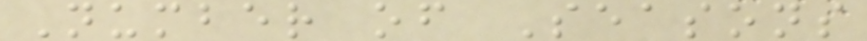Number of Seasons
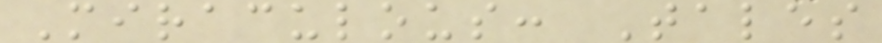Miraculous: Tales
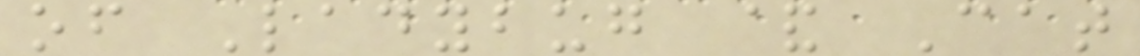of Ladybug & Cat
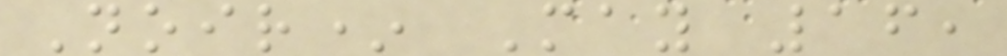Noir* May 16,
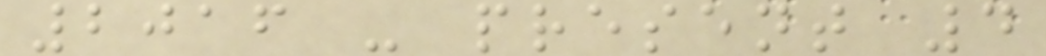2016 - present 4
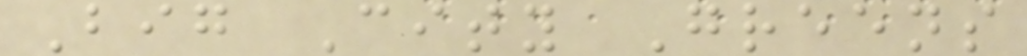Big City Greens
